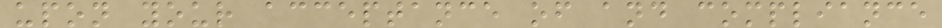upon your acceptance of and compliance
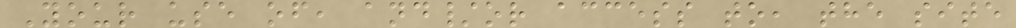Your use of, and/or access to, the site
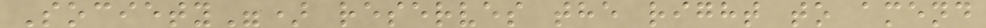Society") reserves the right to amend
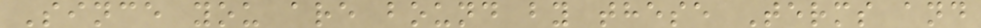Since you are bound by these Terms and
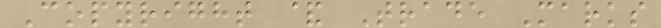Copyright & Trade Marks
